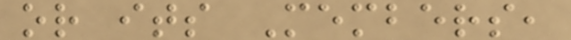or its Members,
